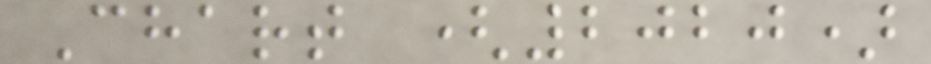Chart (2020)
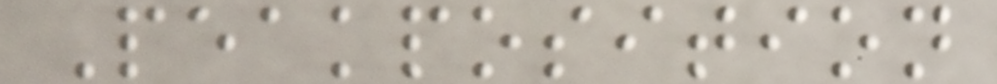Peakposition
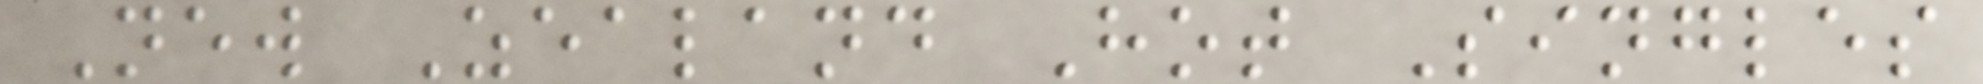New Zealand Hot Singles
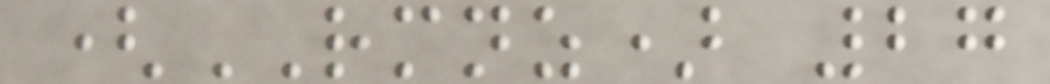(RMNZ) 27
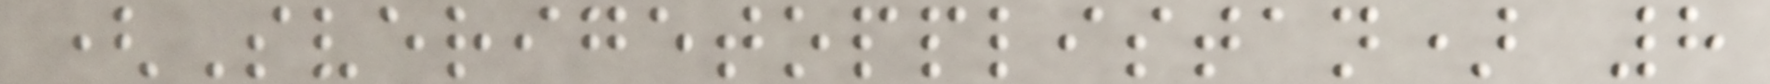(Sverigetopplistan) 8
